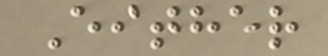Either
